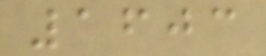1603
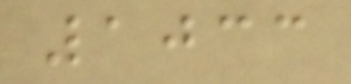1033
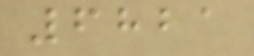6821
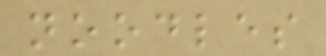noodles
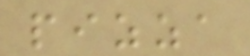pizza
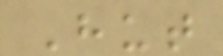Hut
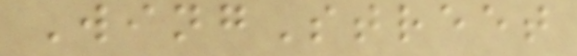WingStreet
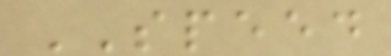SPEED
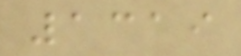1319
